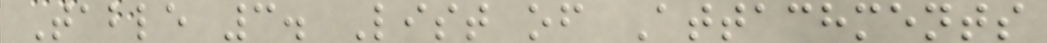Table 3. List of Attachments
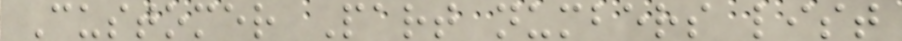Customer Part numbers list
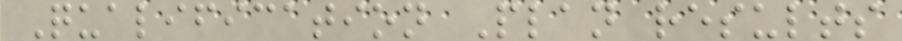Qualification Plan results
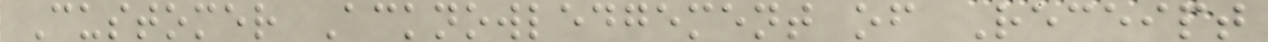Customer Acknowledgement of Receipt
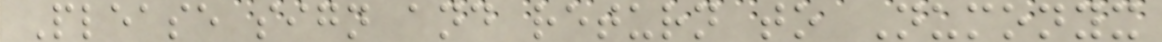Please sign and return to Numonyx
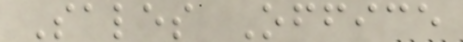Sales Office
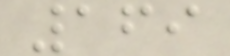169
